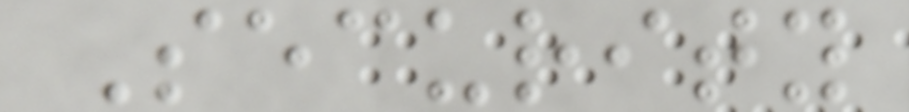Security
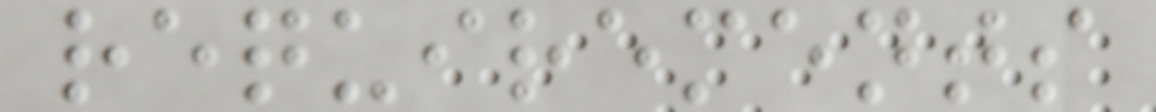requirements
